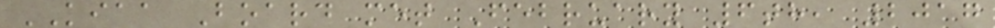KIAA Board met February 6th, 2017
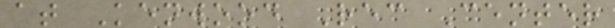at Kenwood Rec Center
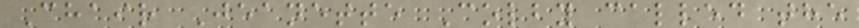Chair Jeanette Colby called the
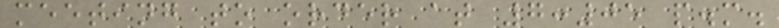meeting to order at 7:05 p.m.
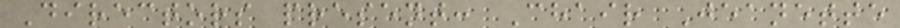Directors present: Chair Jeanette
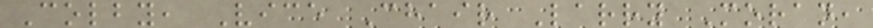Colby, Vice Chair Larry Moran,
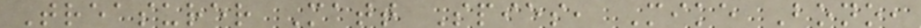Treasurer Matt Spies, Mike Bono,
